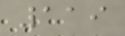119
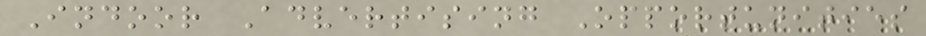Indoor Advertising Opportunities
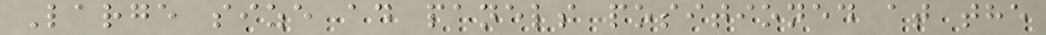Large size ad panels positioned at the
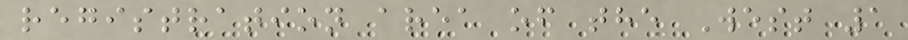registration area of the West 1
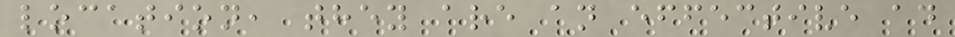location, they are an effective ad
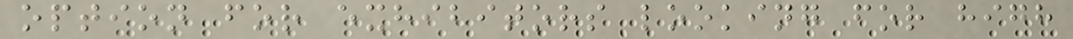option for exhibitors looking for high
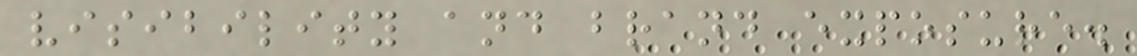visibility and brand exposure.
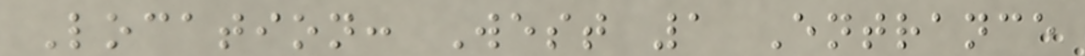Location: West 1 Entrance
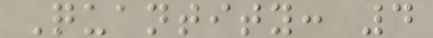Quantity: 4
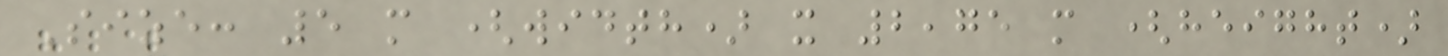Size: 5 m (width) x 2,75 m (height)
